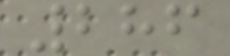286
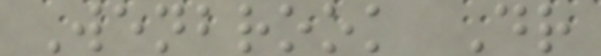Wenbrook Dr
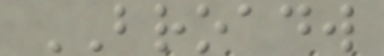BROADW
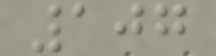107
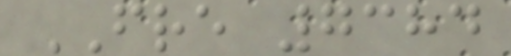FRE 7384
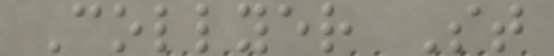Collyer St
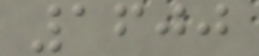1600
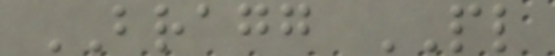BRAGG PL
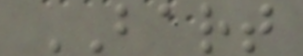BART
